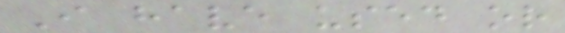I have used or
